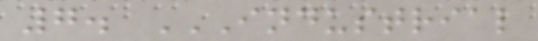7. INDUSTRIAL
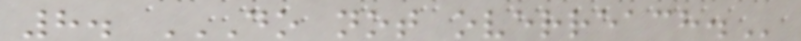8. DO NOT OVERREACH.
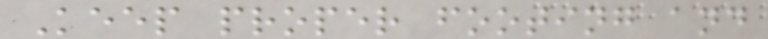Keep proper footing and
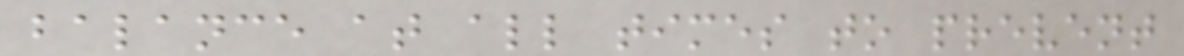balance at all times to prevent
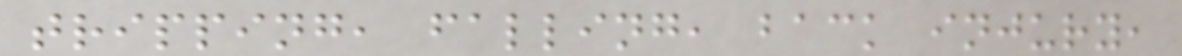tripping, falling, back injury,
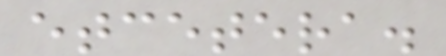etcetera.
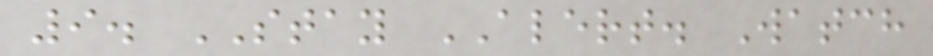9. STAY ALERT. Watch
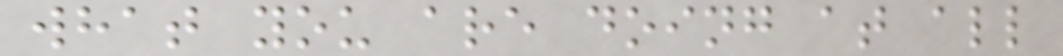what you are doing at all
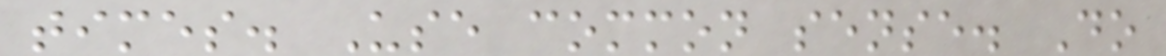times. Use common sense. Do
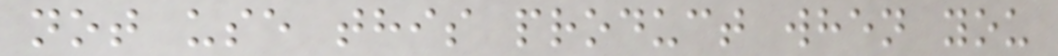not use this product when you
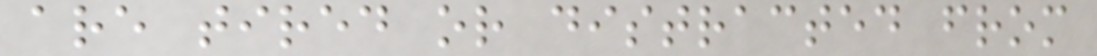are tired or distracted from
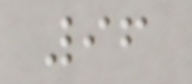96
